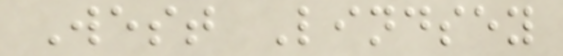West Lindsey
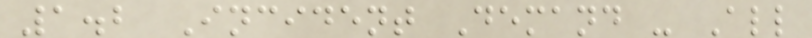1.2 Incident Demand - All
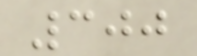300
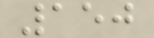150
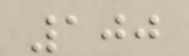100
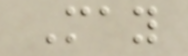May
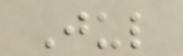Jul
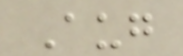Aug
